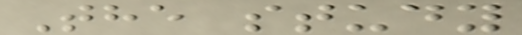The study
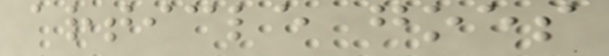article goes
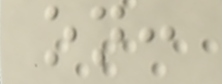on:
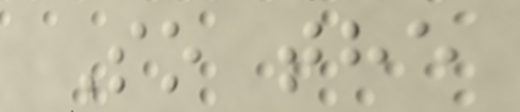So the
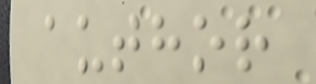author
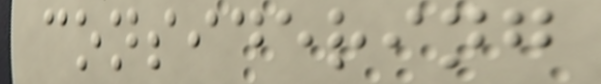considering
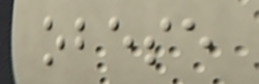obese
